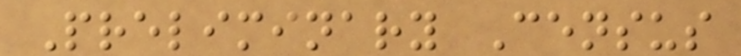Preliminary Census
